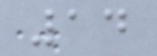14
